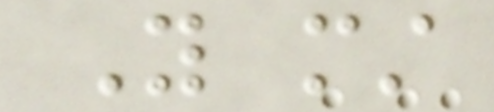You must
